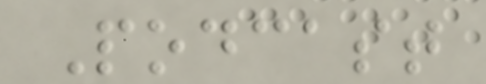Podcast
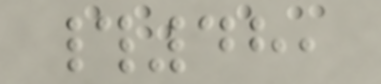#48,
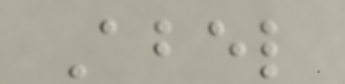Abel
